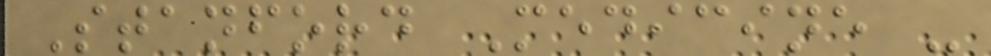Stanford Medicine -
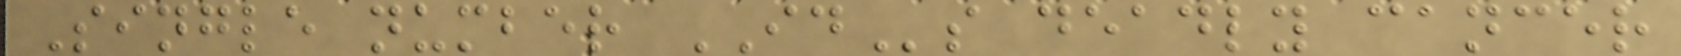Single number IDs deadly cancer
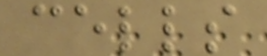cells
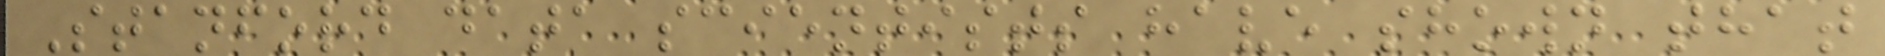Stanford data scientists have shown that
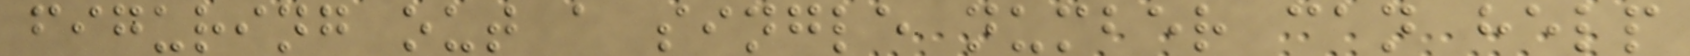figuring out a single number can help
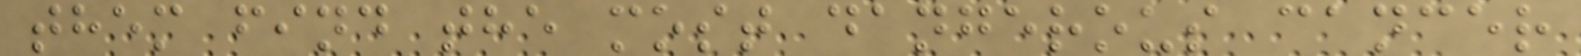them find the most dangerous cancer
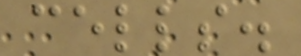cells.
